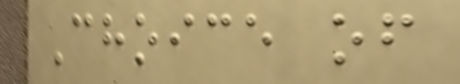Choice of
